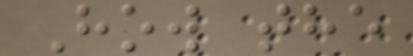How the
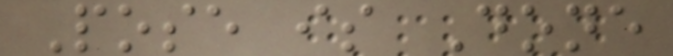Pose is Done
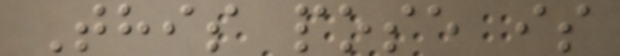This pose is
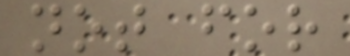not for
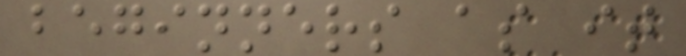beginners as it
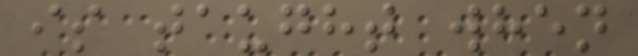is taught when
